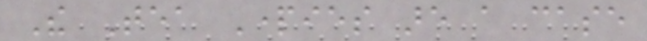The Tea Parties are a case
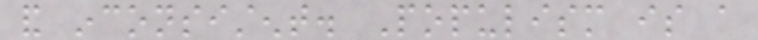and inconsistent. Populism is a
